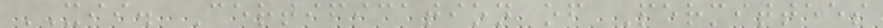XII. Certification of Permittees
